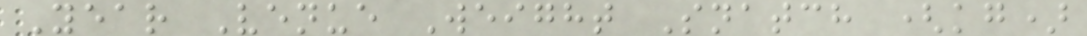Year Venue Weight Snatch (kg)
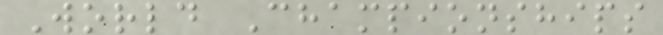World Championships
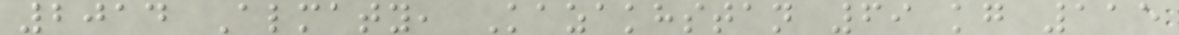2014 Almaty, Kazakhstan 69 kg 115
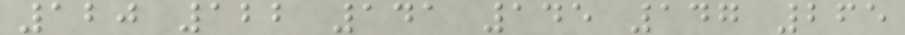120 122 141 145 147 265
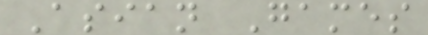Asian Games
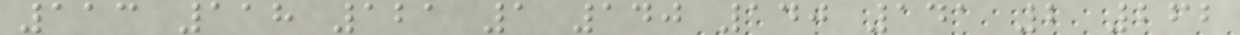113 118 121 1 140 140 141 2 262
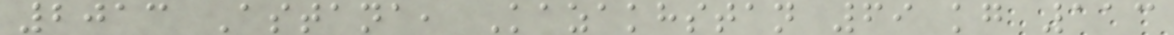2013 Astana, Kazakhstan 69 kg 113
